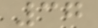37
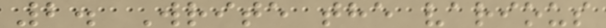2. Write the various
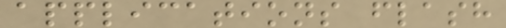applications flash
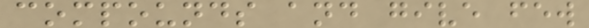compounds and give few
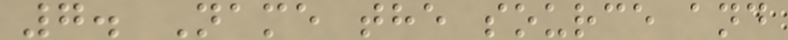7. Name the source and
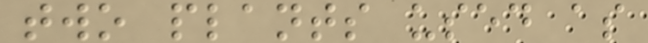two plants used as
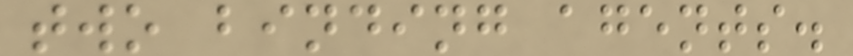two binding agents.
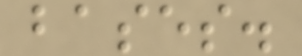bases.
